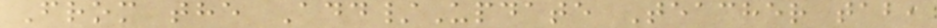From the Add/Update Teacher tab,
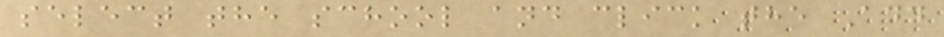select the school and click the Add
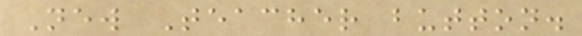New Teacher button.
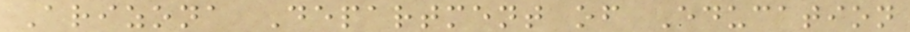Arizona Department of Education
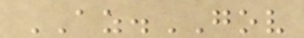AZ.GOV
